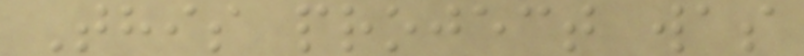This project was
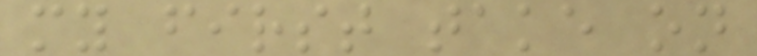my first take on
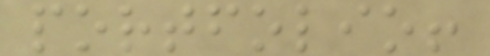portfolio!
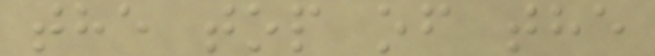the top of the
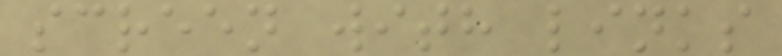screen with links
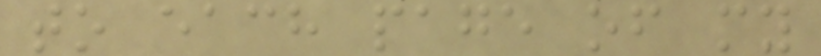to each page of my
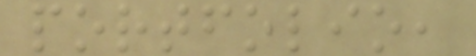portfolio,
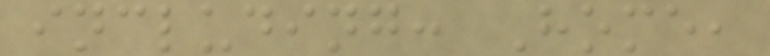including: Home,
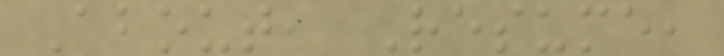About, Resume,
